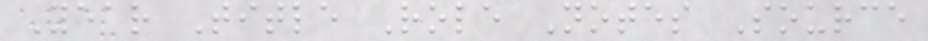Year Title Role Notes Source
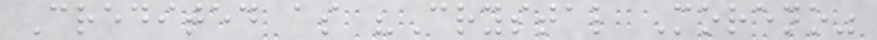Credited as "Crystal Moreno"
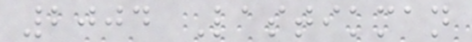2004 Lastikman
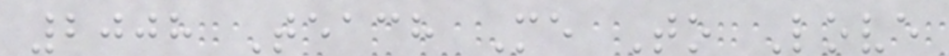2008 Teach Me To Love
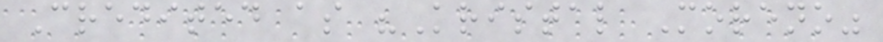Credited as "Kristal Moreno"
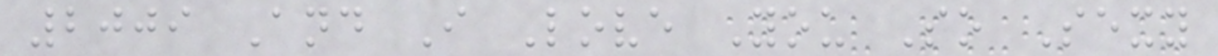2009 And I Love You So Sexy
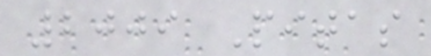2009 Pitas
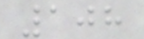108
